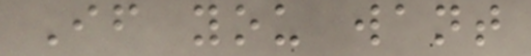If you want
